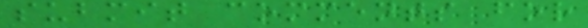submit comments for
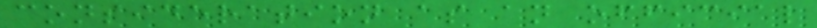consideration as an official
